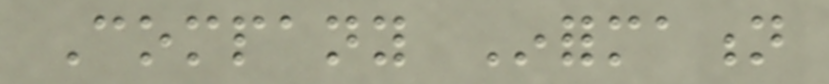Company Information
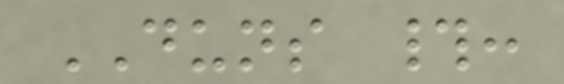DUNS #:
